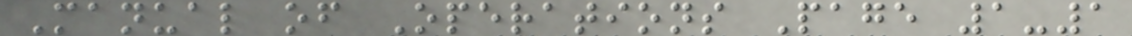Manual of Operations Page 1-1
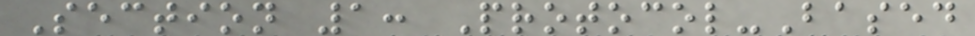Section 1: Protocol-Based
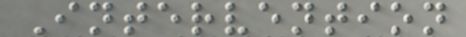Intervention
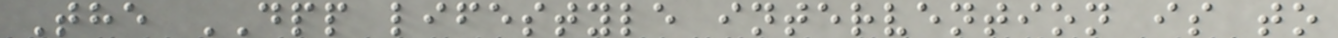The DPP lifestyle intervention is to
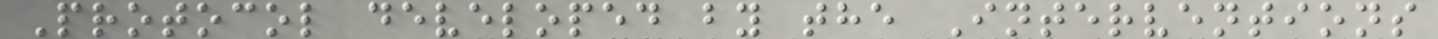Protocol developed by the Interventions
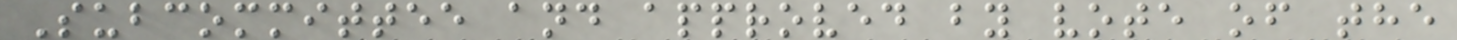Subcommittee and approved by vote of the
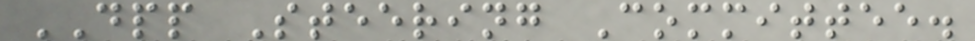DPP Steering Committee.
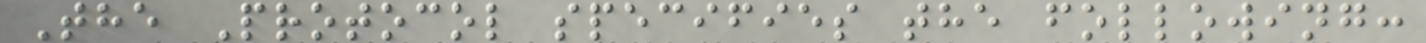The Protocol specifies the following:
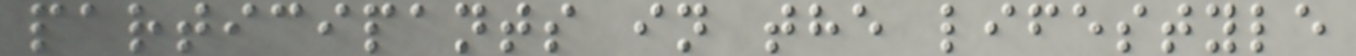participants in the lifestyle
